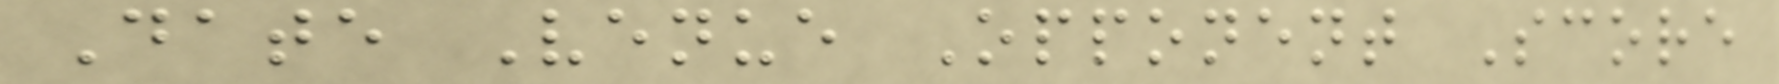Date Venue Opponent Score
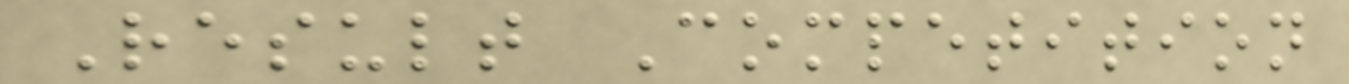Result Competition
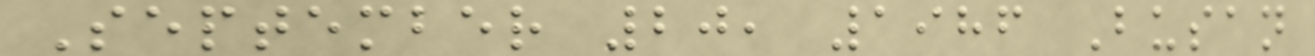September 20, 1986 Busan
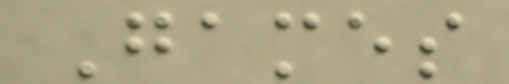Games
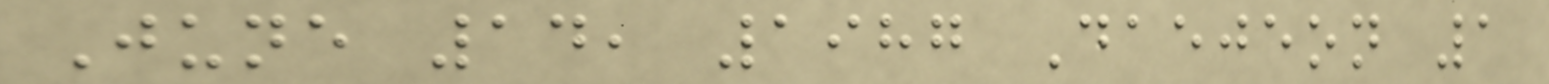June 14, 1987 Daejeon 1
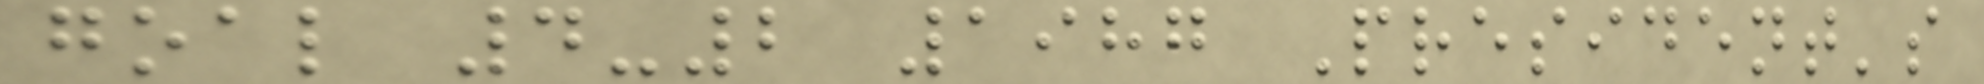goal 4-2 1987 President's
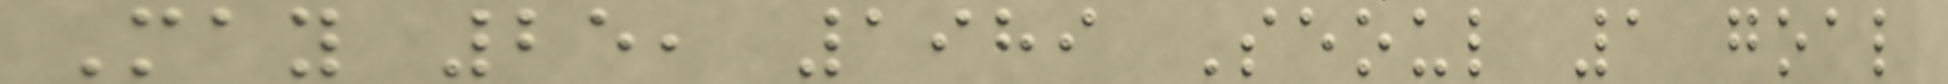May 25, 1989 Seoul 1 goal
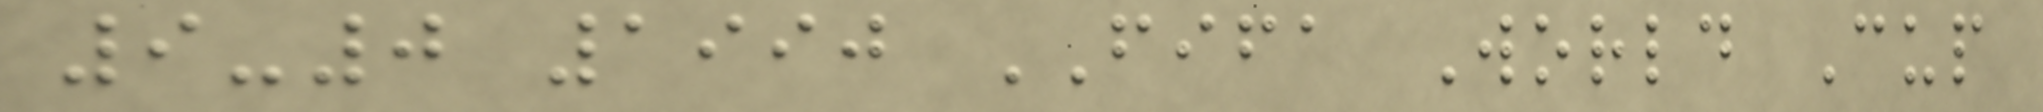9-0 1990 FIFA World Cup
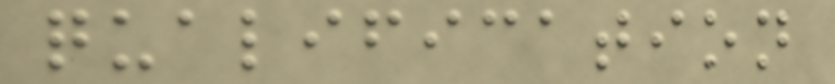qualification
